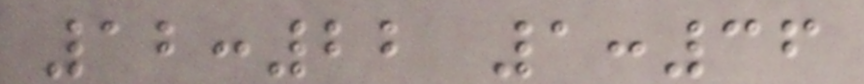12:22 1:36
